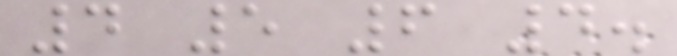4 5 6 4.
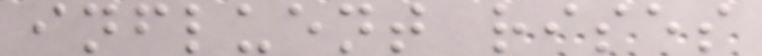influent rises
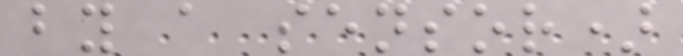by a sensor)
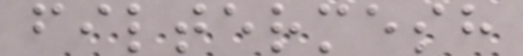filtermesh
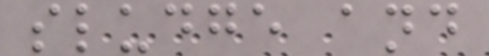sludge and
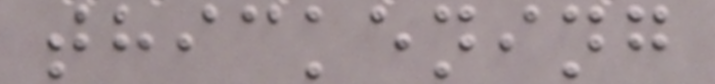thickening
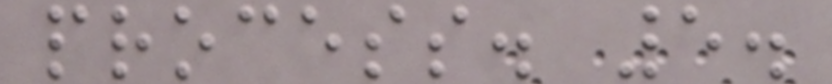process. 5.
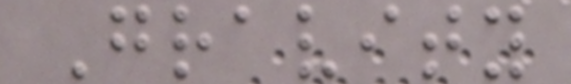Gravity
